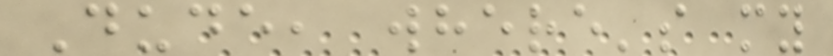Dude, where's my
